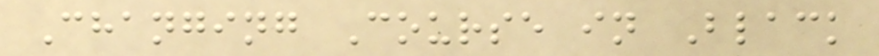Changing Course in Black
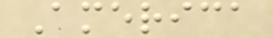America
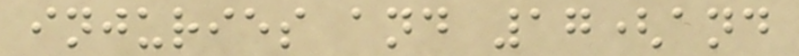injuries and 17(and
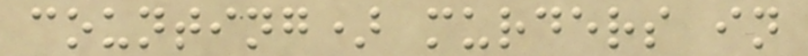counting) murders in
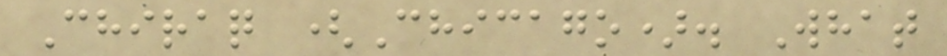Chiraq (Chicago). What
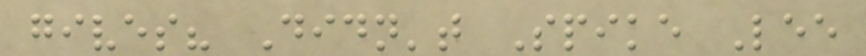gives? Didn't Spike Lee
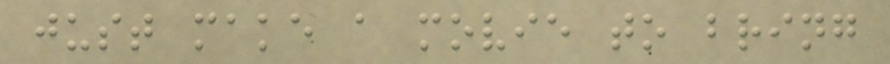just make a movie to bring
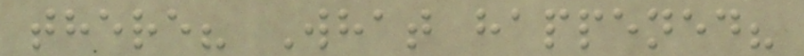there? What happened?
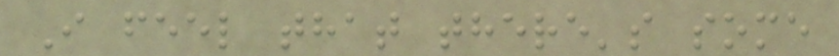I feel that there's some
